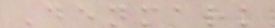Denmark
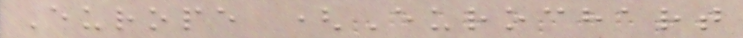Europe (Eurochart
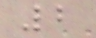2
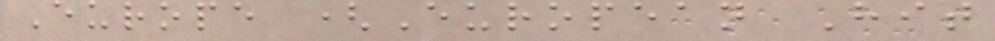Europe (European Hit
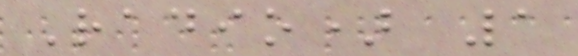Radio) 1
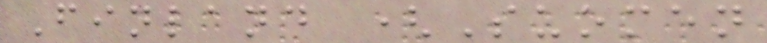Finland (Suomen
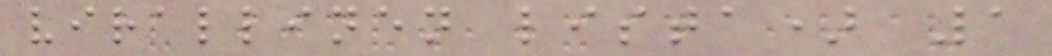virallinen lista) 1
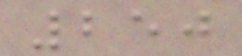250
